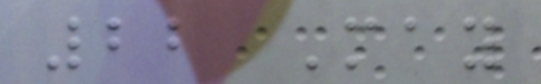22 May
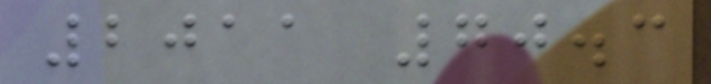2011 70.3
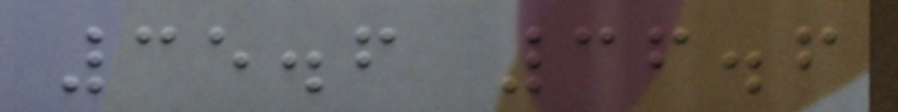35.6 36.6
